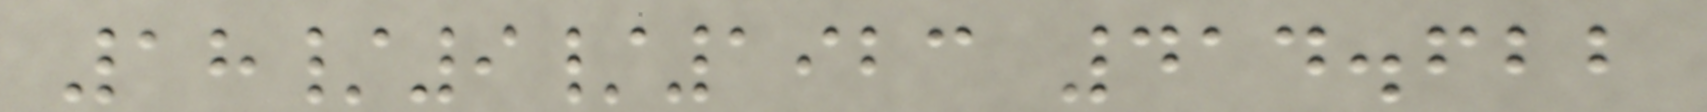18/9/1923 414.622
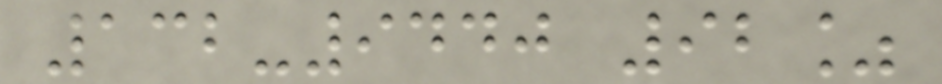132-9440 92%
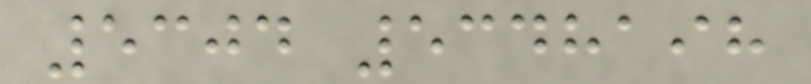5304 5348198
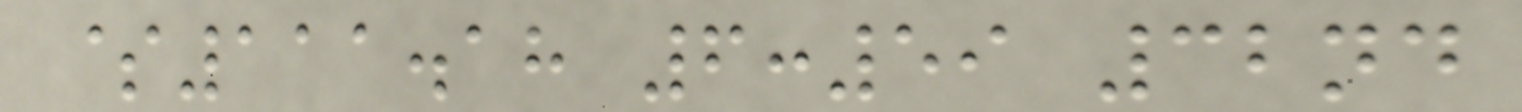$111.18 6:59 32nd
